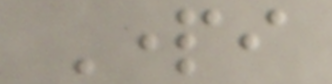Parti
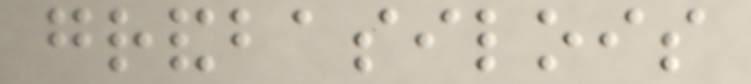grandbasilois
